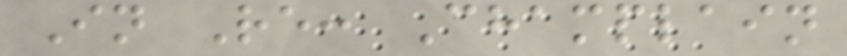In Re: Champlain
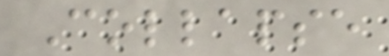Collapse
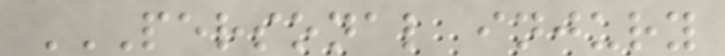PERSONAL INJURY
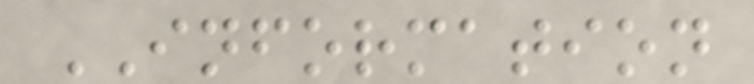INFORMATION
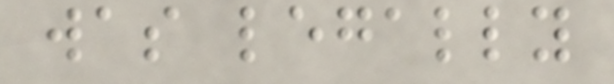was legally
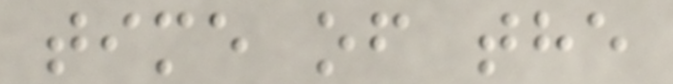time of the
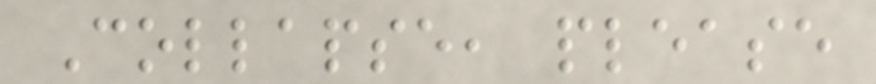Collapse, please
